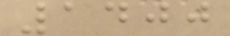1400
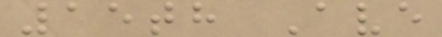15th Ave
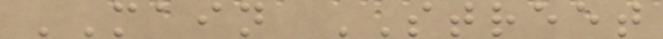MAIN STREET
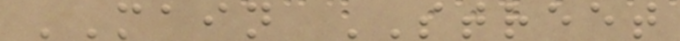MAIN STREET
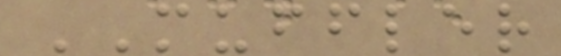MUFFLER
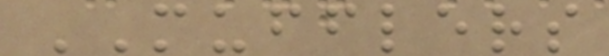MUFFLERS
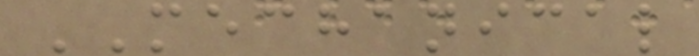MECHANICAL
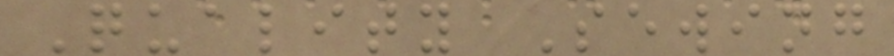Quality Sewing
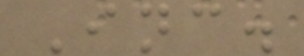Inc.
